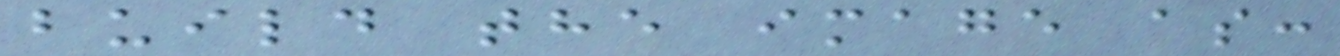build the image as:
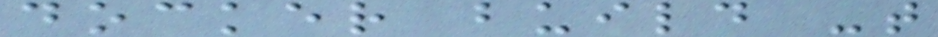docker build -t
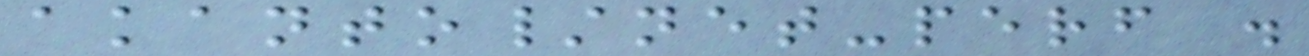akanto/net-perf .
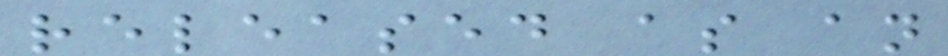released as an
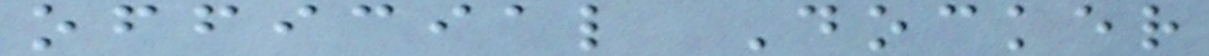official Docker
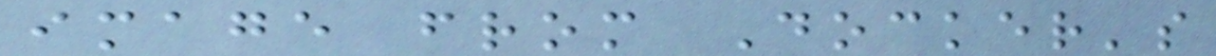image from Docker's
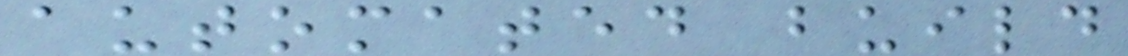automated build
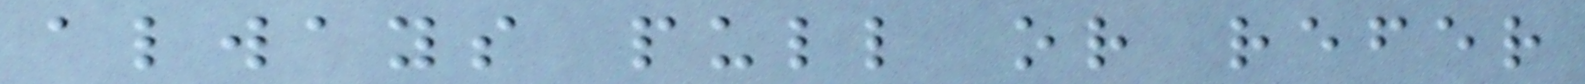always pull or refer
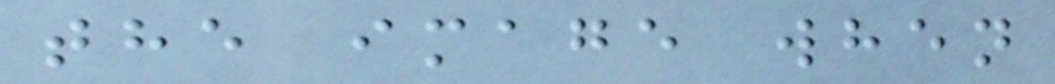the image when
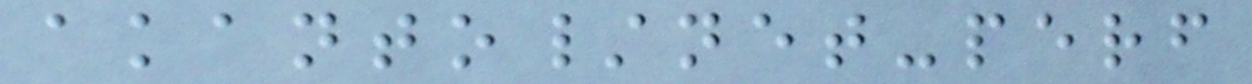akanto/net-perf
